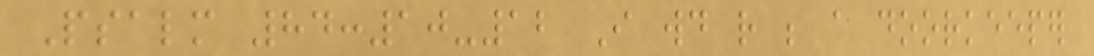Psalm 84:10-12 I would rather be a doorkeeper
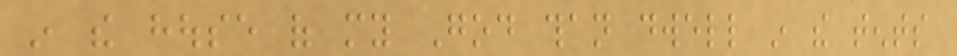in the house of my God than dwell in the tents
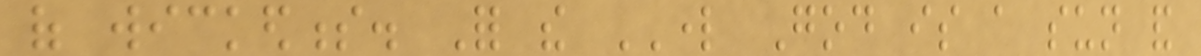of wickedness. For the LORD God is a sun and
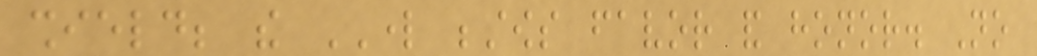shield; the LORD bestows favor and honor. No
